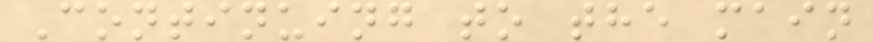Continuing to the main
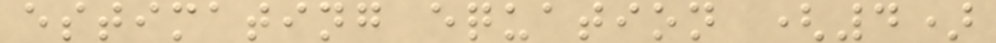estimating equation (4)
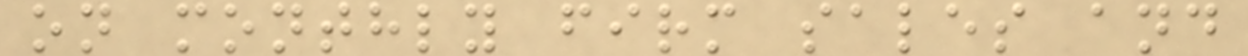on monthly firm sales and
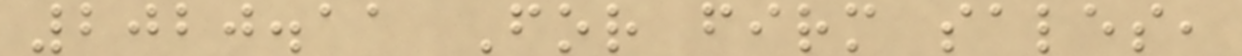2020.11 For firm sales,
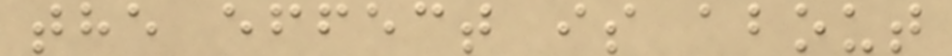the effect is about
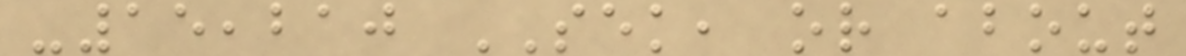-15,210 SEK, or about
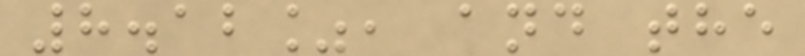8.12%, and the
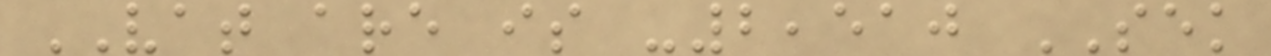VAT are is -2,510 SEK
